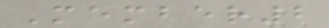Member2
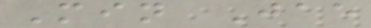Min Jae
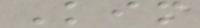Kim
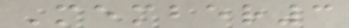Member3
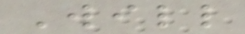Will
